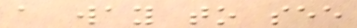a way to see
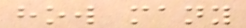how many
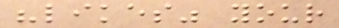"likes" your
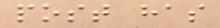post has
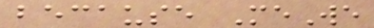because MeWe
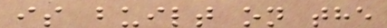is built on the
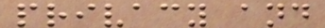privacy and
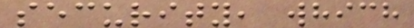security, which
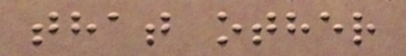that other
